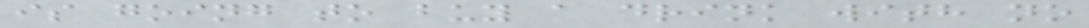is going to buy a drink with no
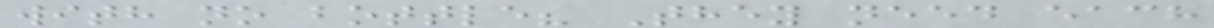with no bottle? They need each
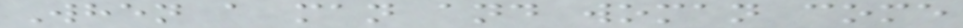When a man and woman come
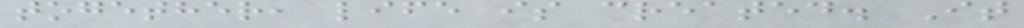together, life is created. It
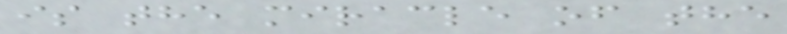is the miracle of the
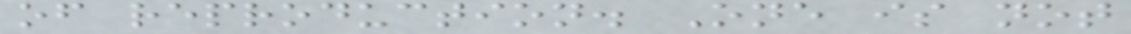of reproduction. One is not
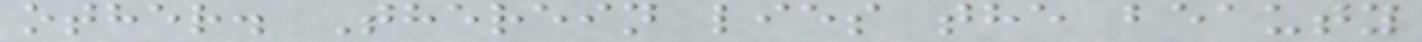other. Therein lies the beauty
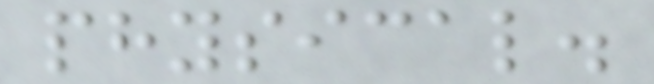physical.
